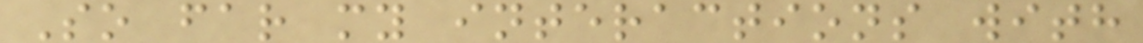So far my interactions with
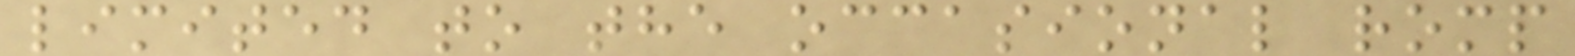limited to the occasional romp
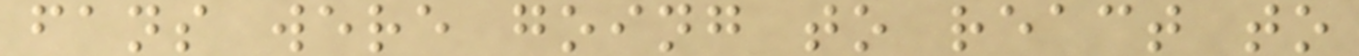fans were going to react to
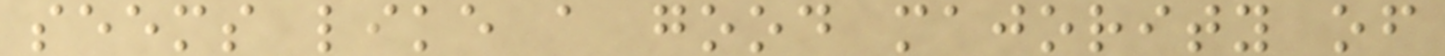seems like a good majority of
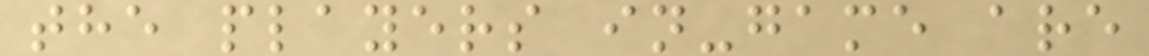the players in-game are
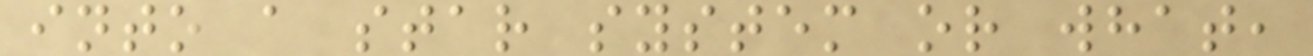into a star system or what,
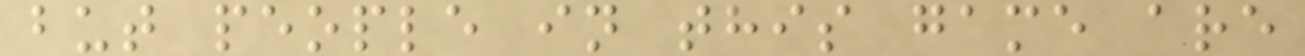but people in this game are
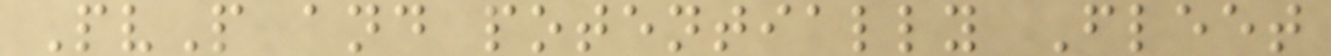PvP and potentially Fleet
